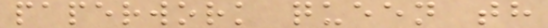paperwork queen th
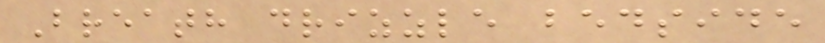Breath drizzle bedside
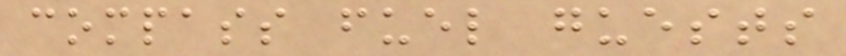compass fuel guests
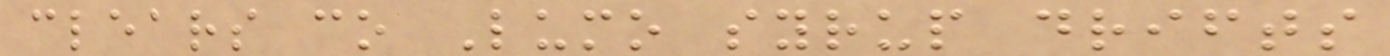clears co Lumo syrup drifts
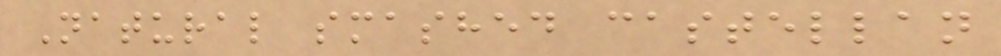Natural smashed castellan
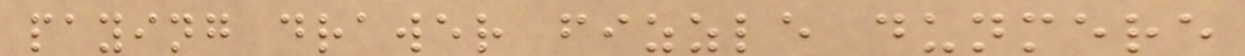paying drawer fizzle dunmere
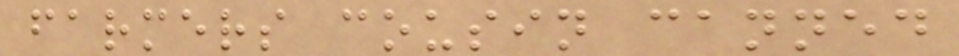farmers cousin canned
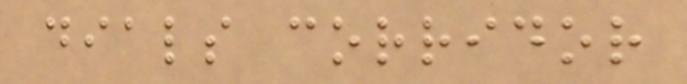dials corridor
